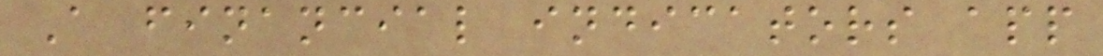A financial indicators app
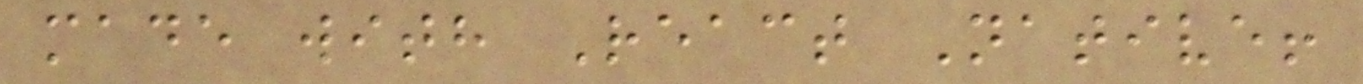made with React Native!
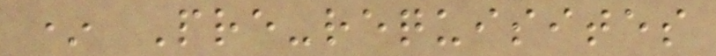* Pre-requisites
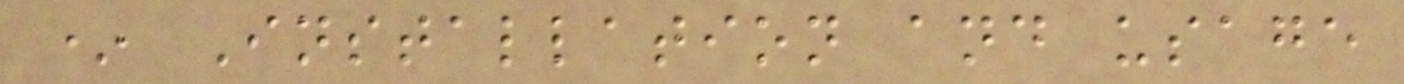* Installation and usage
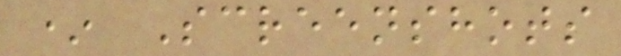* Screenshots
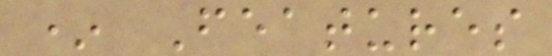* Features
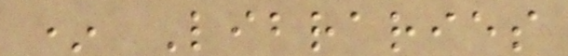* Libraries
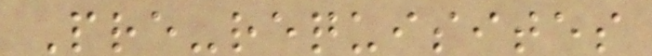Pre-requisites
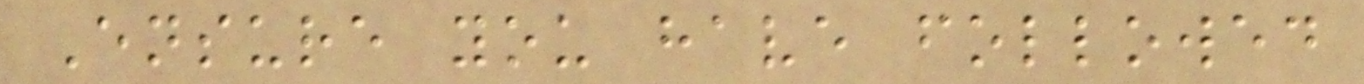Ensure you have followed
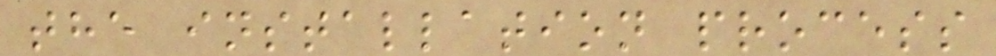the installation process
